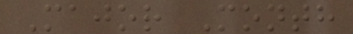Major Month
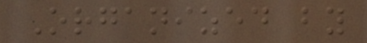Organized by
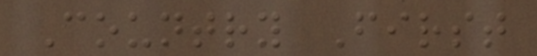Country First
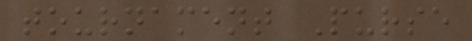tournament Purse
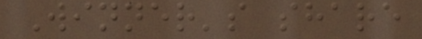Winner's share
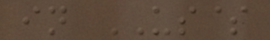in US$
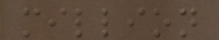million
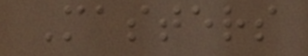Masters
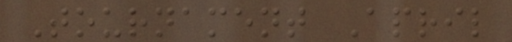Tournament April
